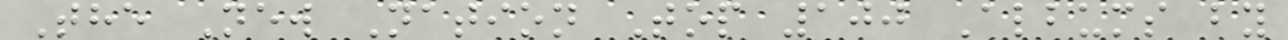The New Nation Top 100 Albums by
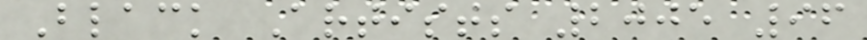Black Artists 2005 96
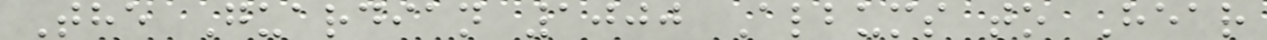The Guardian 1000 Albums to Hear
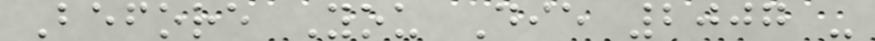Before You Die 2007 -
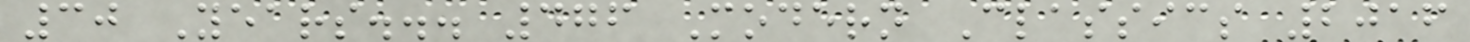30 Years... 476 Modern Classics 2016
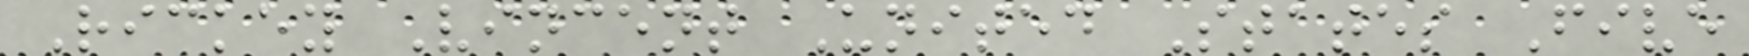Rickey Vincent United States Five
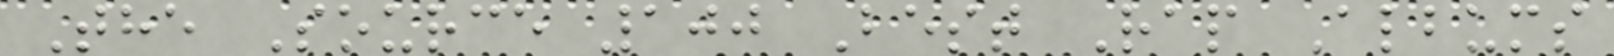The Source 100 Best Rap Albums
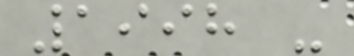1998 -
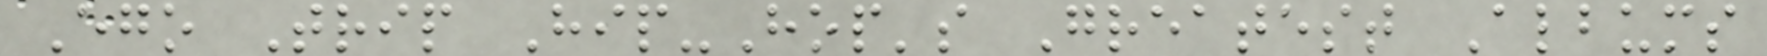Ego Trip Hip-Hop's Greatest Albums
